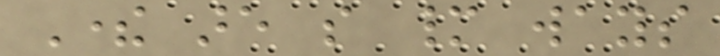There are so many ways
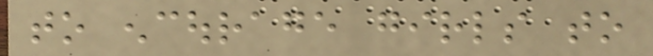to encourage girls to
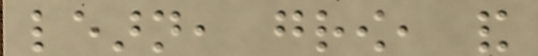learn, grow, and
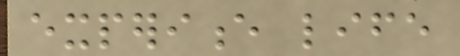experience life
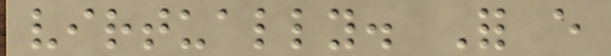virtually. For every
